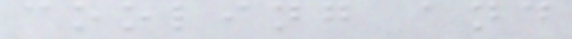cooling and
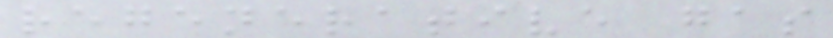regenerative gas
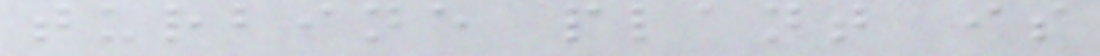turbine plant is
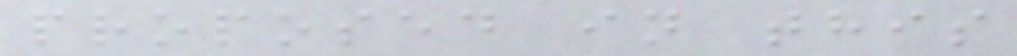proposed in this
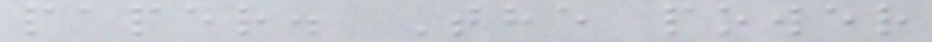paper. The power
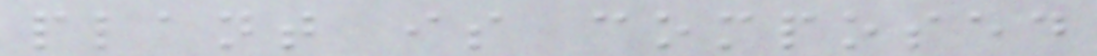plant is composed
